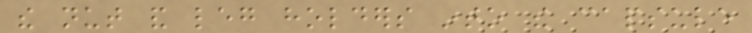the nut and leg holders into the capsule
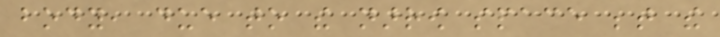body, due to the narrow space between the
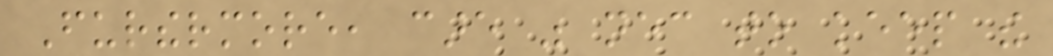Furthermore, care was necessary to keep the
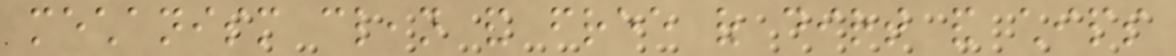mechanism clean and free of dirt and chips
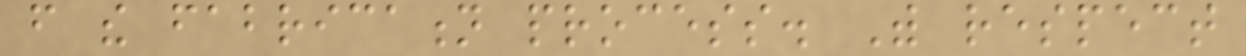from the fabrication process. With respect
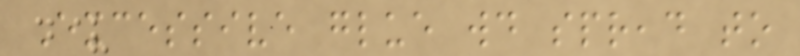Excessive glue would spread to
